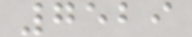7529
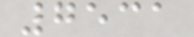7531
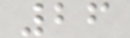26
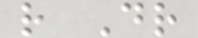r Dr
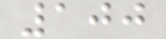100
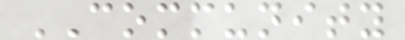COMMUNITY
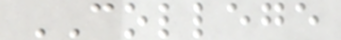COLLEGE
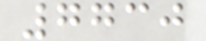7730
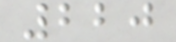220
